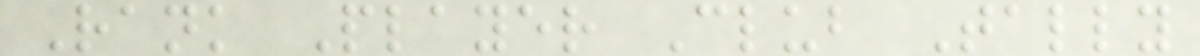Rank Player Club Tally
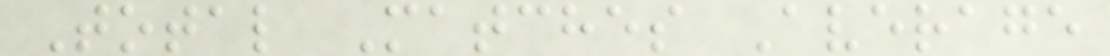Total Matches Average
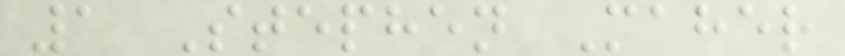1 Stephen Maher
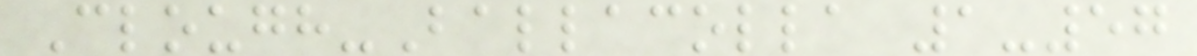Clough-Ballacolla 1-57
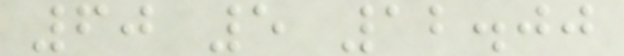60 5 12.00
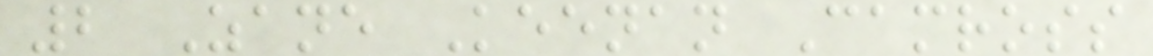2 Zane Keenan Camross
